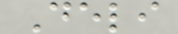Deli
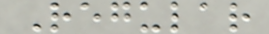Regular
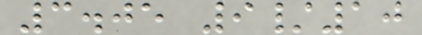3.05 9/10
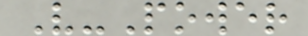V-Power
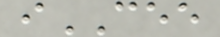iCEE
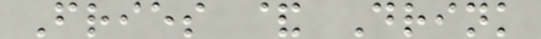Fries & Drink
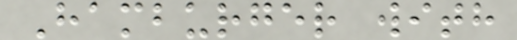Hamburger with
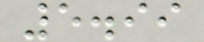5.99
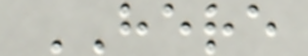HERE
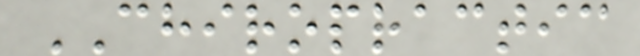CHIROPRACTIC
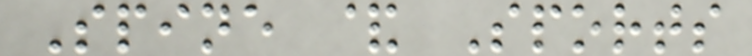Spine & Sports
